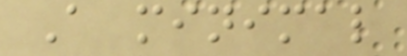A minimal
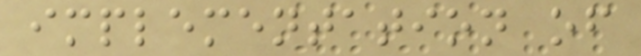implementation of
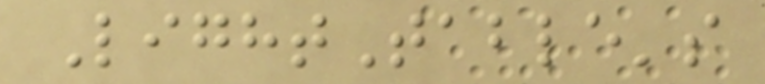LightTable's
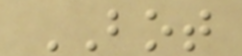BOT
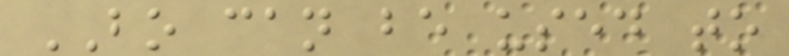BO can be used to
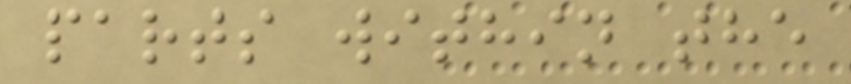parts within the
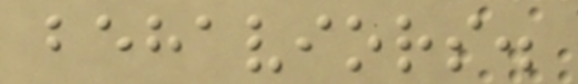behaviors.
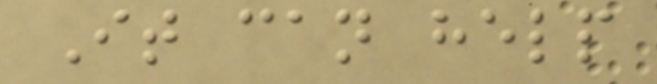It can help
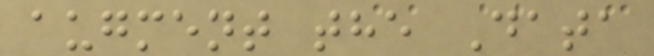augment the Data
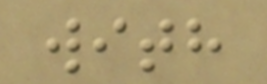with
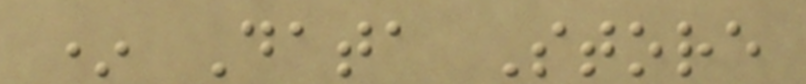* Data Store
